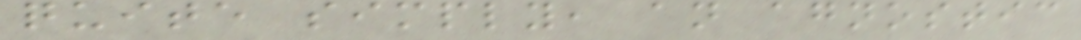quite simply, an agnostic
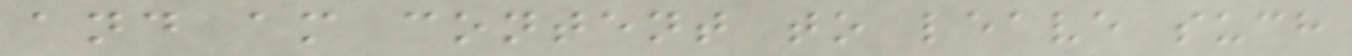and am content to leave such
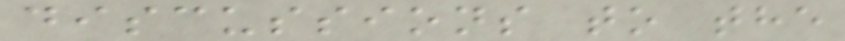discussions to the
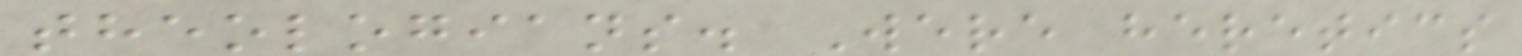theologians. Were heretics
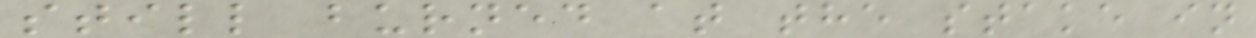still burned at the stake in
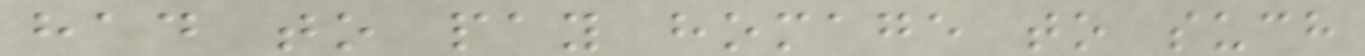had to pay homage to such
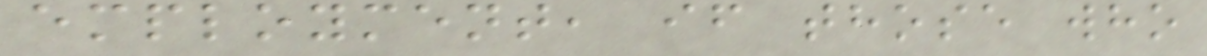employment, if those who
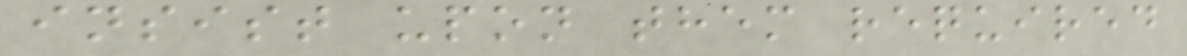insist upon them required
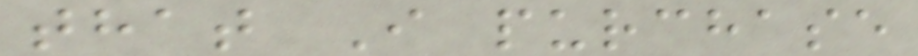that I purchase
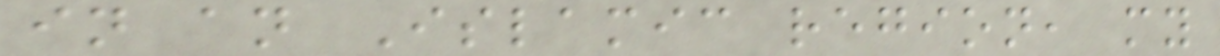in an Islamic region, my
